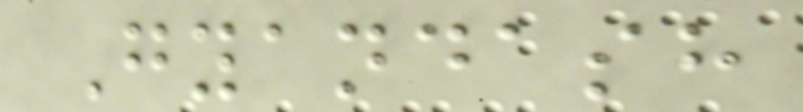Gyandash
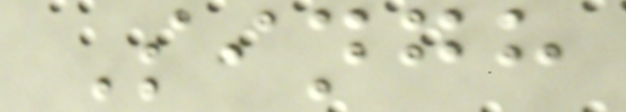Singh
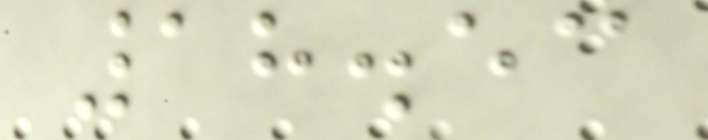18.53
